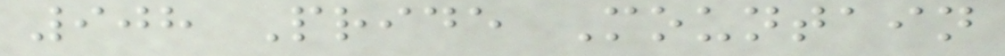908 Pride Mountain
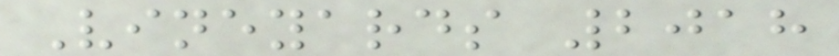Vineyards 2018
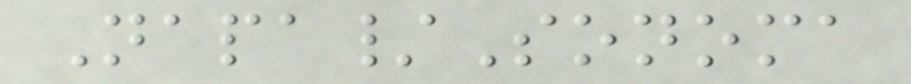Napa/Sonoma
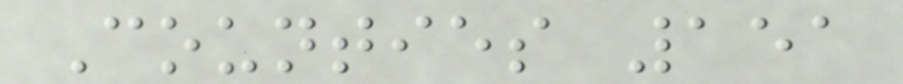Counties 151
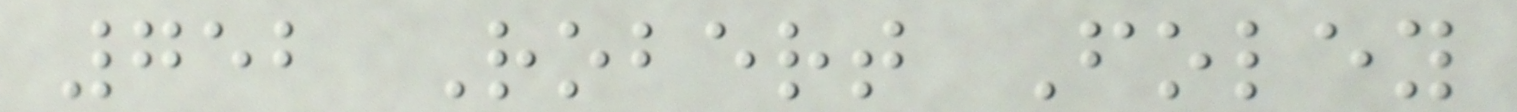752 Robert Foley
